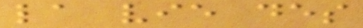la vie des
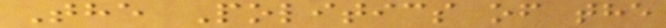The Politics of the
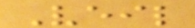Veil
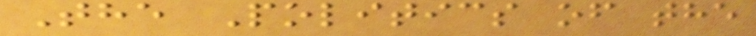The Politics of the
